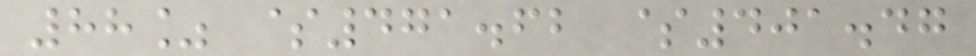88% $471.62 $401.47
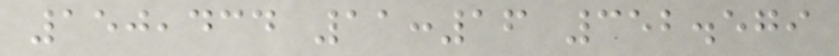150,434 11:16 352.579
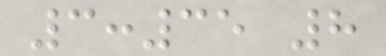3:35 8
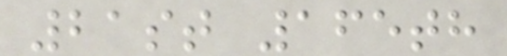21st 165th
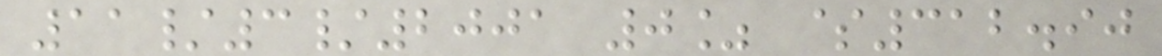11/3/2001 0% $312.90
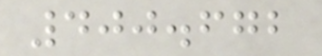400.672
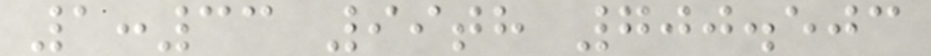1:33 99th 700.503
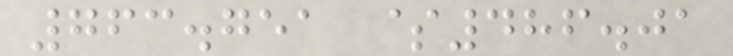763.751 $486.01
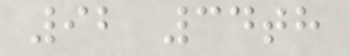92 34th
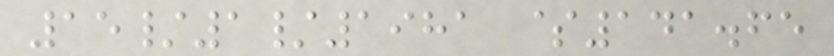15/1/1981 $141.65
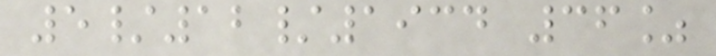5/12/1934 36%
